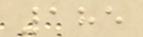185
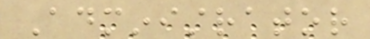Administrator
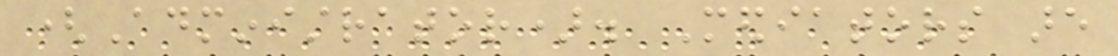(Administrator). Mediators are
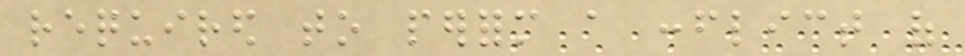required to perform a conflict of
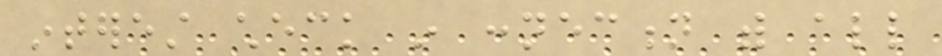interest check in connection with all
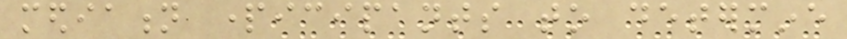mediation participants to determine
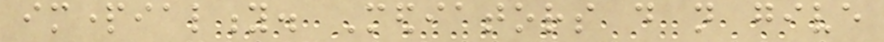impartiality. Mediators do not give
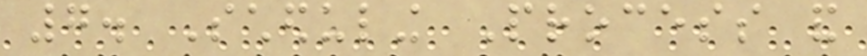7. Scheduling Process and
